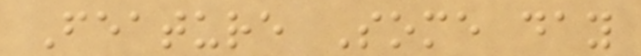Feature Some day
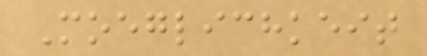Moeglichkeit
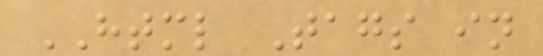HTML Tags in
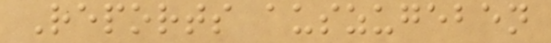Reports auszugeben
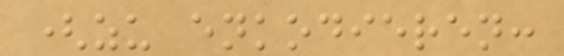(zu enkodieren:
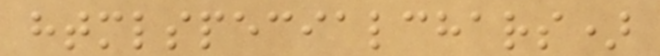htmlspecialchars)
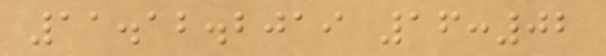11.12.2019 16:02
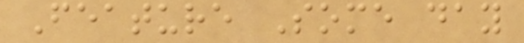Feature Some day
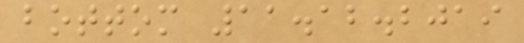bottom 11.12.2019
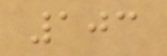103
